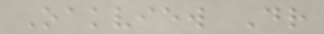Oakview Dr
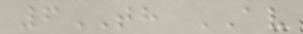6TH AV
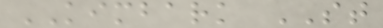KIMBARK ST
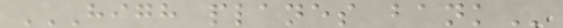HIGH PLANES BANK
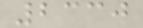2330
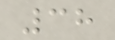38
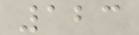123
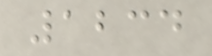1234
